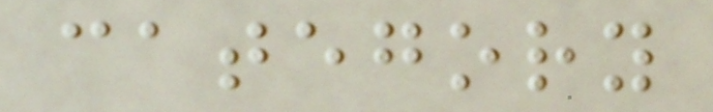category
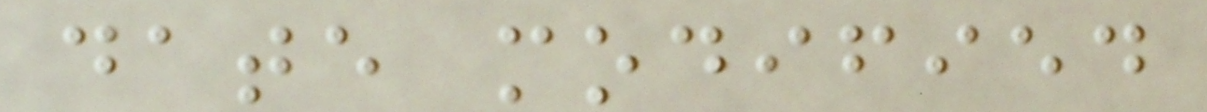date modified
